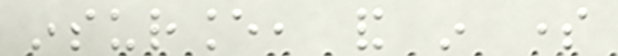insurance, and in some
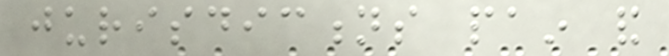jurisdictions pain and
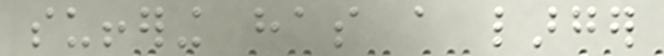suffering has a larger
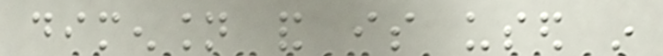dimension and is used in
